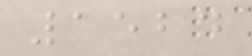1524
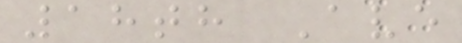18th Ave
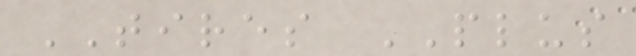TIRES PLUS
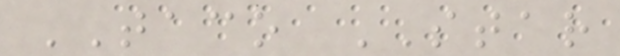TACO STAR
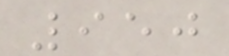950
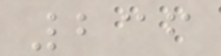236
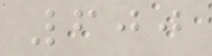600
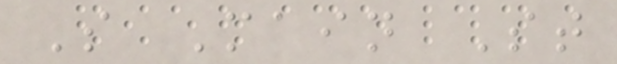S Main St
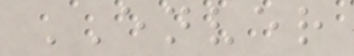ENVER
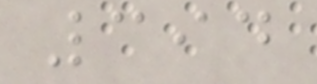394
